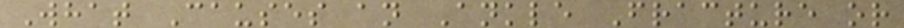What Causes an Ankle Fracture or
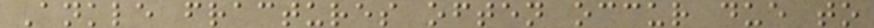Ankle fractures often occur due to
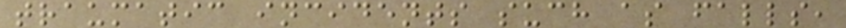traumatic incidents such as falls,
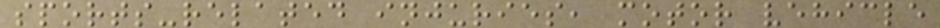sports-related injuries, motor vehicle
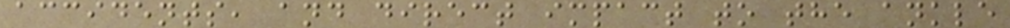accidents, and direct impact to the ankle
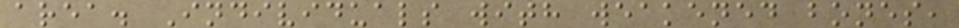area. Individuals with weakened bones,
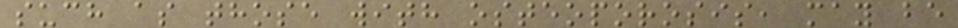such as those with osteoporosis, may be
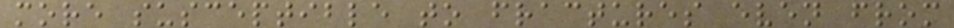more susceptible to fractures even from
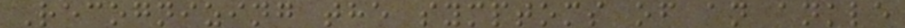Recognizing the symptoms of an ankle
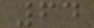64
